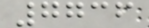7736
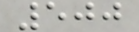500
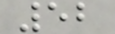52
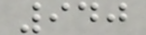940
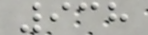938
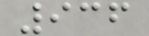936
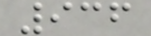936
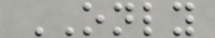ONLY
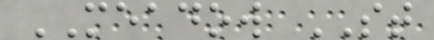MEADOW ST
